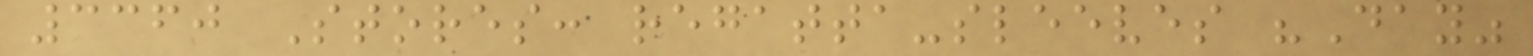3360 Stores: regatta-sleeves "Day"
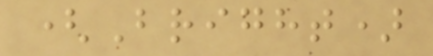(Bright)
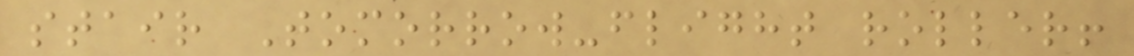stair Tomorrow-flight roller!
